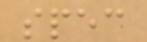spec
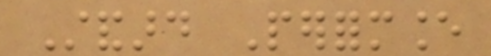Standard Performance
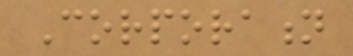Corporation
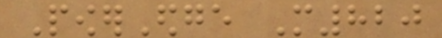PowerEdge M820
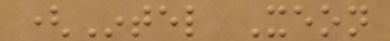(Intel Xeon
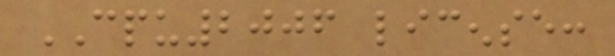CPU2006 license:
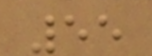55
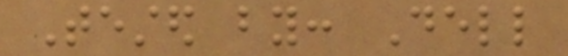Tested by: Dell
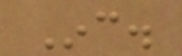Inc.
